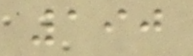190
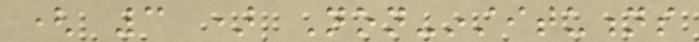( 3 ) Non-institutions
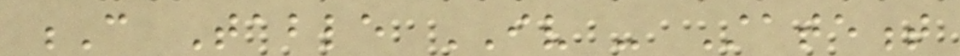C Table IV - Statement
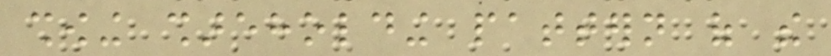showing shareholding pattern of the
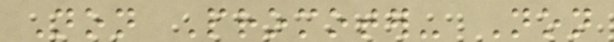Non Promoter- Non
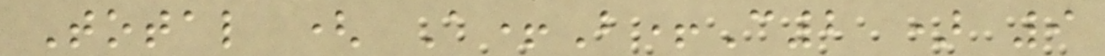Total ( A+B+C2 ) 9
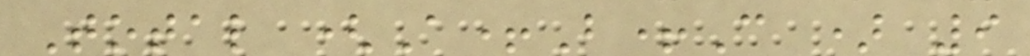Total (A+B+C ) 9
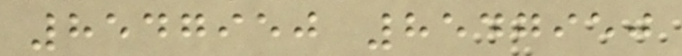8547950 8547950
